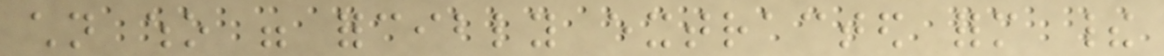children who were forcibly extracted form their
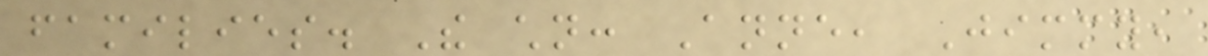families. The children: Anne, Jimmy,
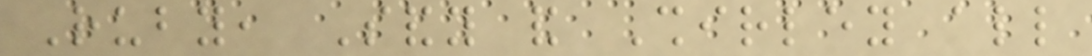Ruby, Sandy and Shirley all
